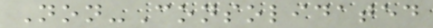Non-Consolidated
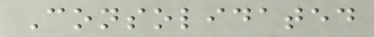Consolidated
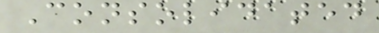Consolidated
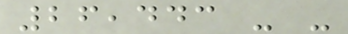26,443 - -
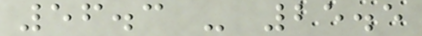56.3 - 25.5
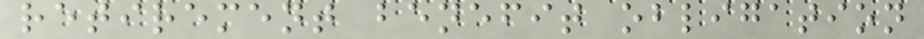retirement benefit obligation
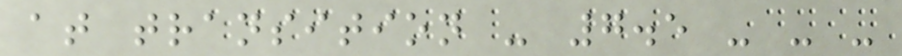at transition - 7.5 - - -
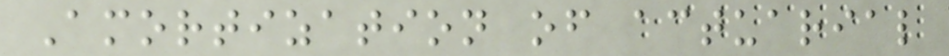Amortization of actuarial
